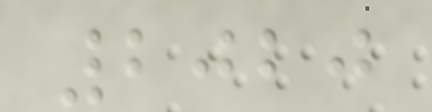2020
